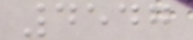4547
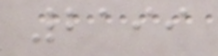2199
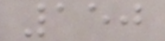150
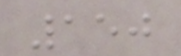150
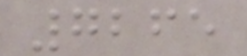7265
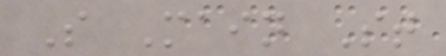S Main St
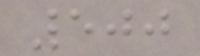500
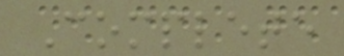Complete
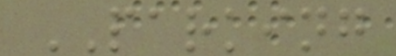PARKING
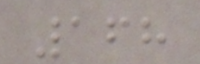168
